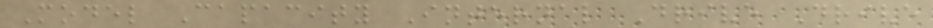Model Capacity Internal Drive Drive
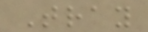Tray
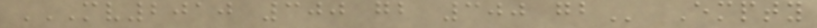MV2010 300 GB 300 GB Empty
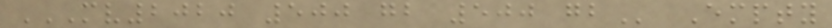MV2020 500 GB 500 GB Empty
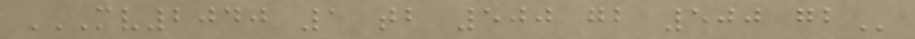MV2040 1 TB 500 GB 500 GB
